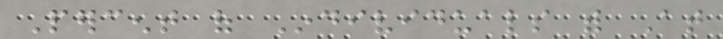Percent of Individuals with At
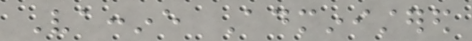Vaccine Administered
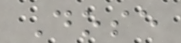Dose
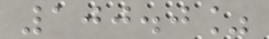100.0%
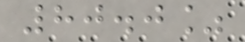80.0%
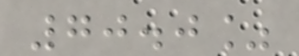70.0%
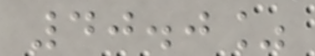40.0%
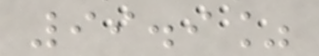99.9%
